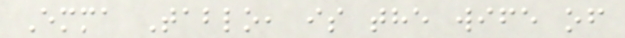Emma Tablo, is the wife of
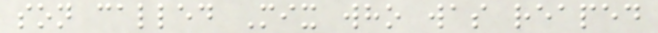son called Mix who was reaped
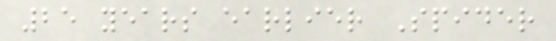25 years earlier Spider
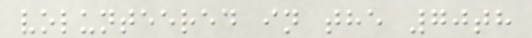volunteered in the 70th
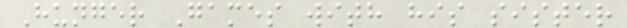Hunger Games with his sister
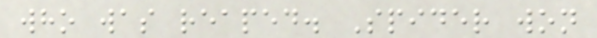who was reaped. Spider won
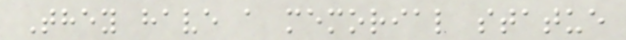They have a memorial statue
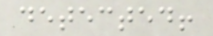detected!
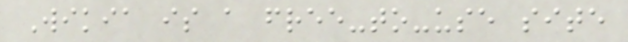Wikia is a free-to-use site
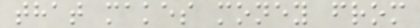that makes money from
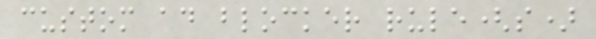custom ad blocker rule(s)
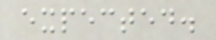expected.
